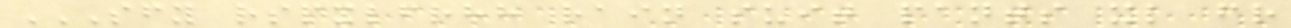SFY RSPXLFRHH RAIN SUIT PANTS XL FR
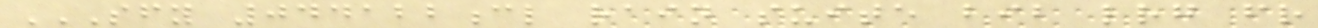SFY 044122CL RAIN SUITE BIB LRG FR
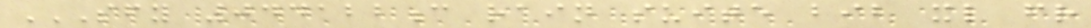SFY 044122C RAIN SUITE BIB XL FR
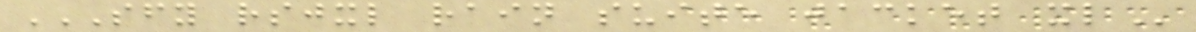SFY RSJXL RAIN SUITE JACKET XL
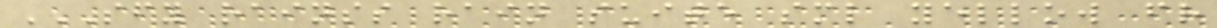SFY RAINSS RAIN SUITE SML YELLOW FR
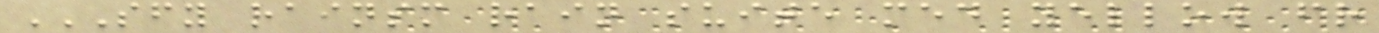SFY RAINSM RAIN SUITE MED YELLOW FR
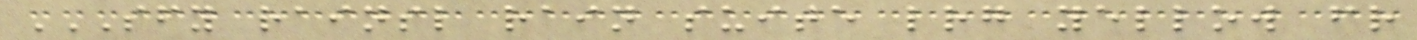SFY RAINSL RAIN SUITE LRG YELLOW FR
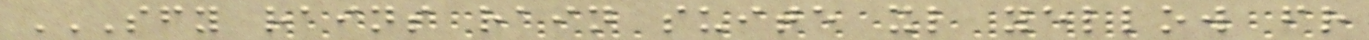SFY RAINS RAIN SUITE XL YELLOW FR
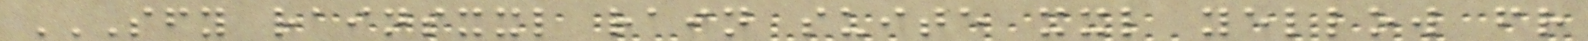SFY RAINSXXL RAIN SUITE XXL YELLOW FR
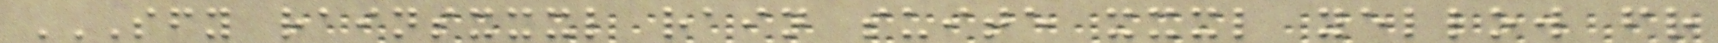SFY RAINSXXXL RAIN SUITE XXXL YELLOW FR
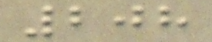208
